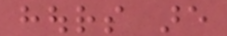hours are
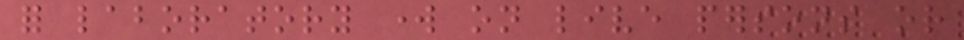for laboratory work on live persons or
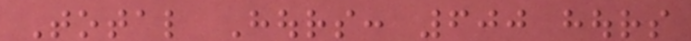Total Hours: 600 hours
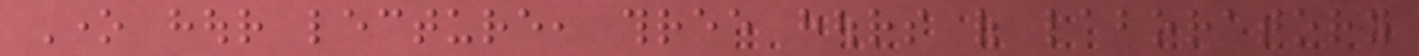One hour lecture, three hours of laboratory
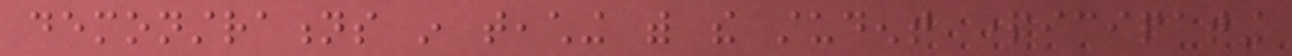demonstrations in teaching with the student participating
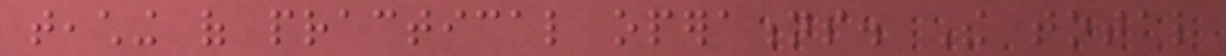teaching of practical operations. The total
